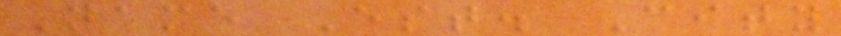Name Est. City
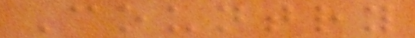Country
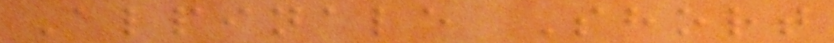Alpinale Short
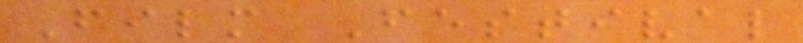Film Festival
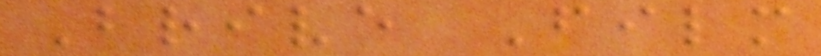Brive Film
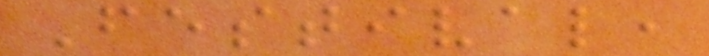Festival,
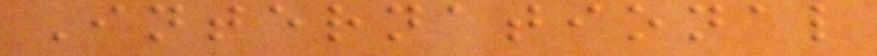International
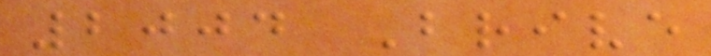2004 Brive
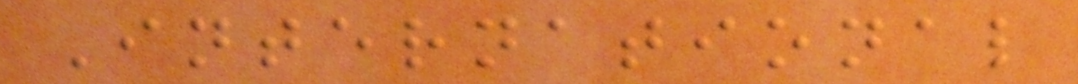International
